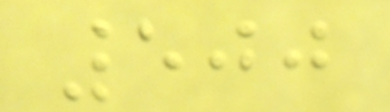500
